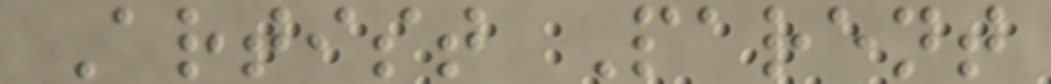Artist Parent
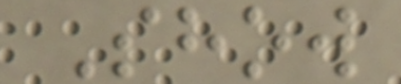Show
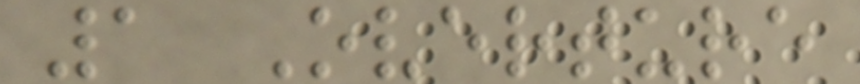1 Overture
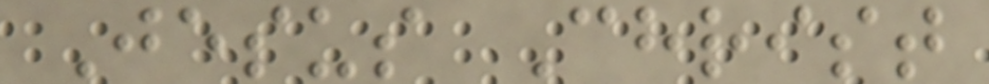Jesus Christ
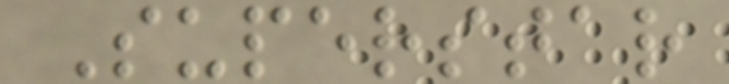Superstar
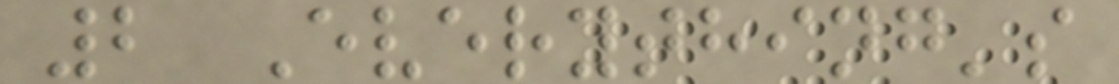2 Everything's
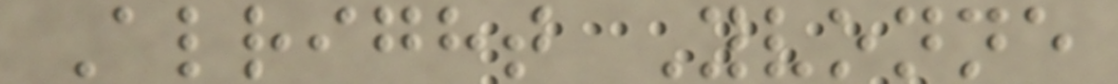Alright Yvonne
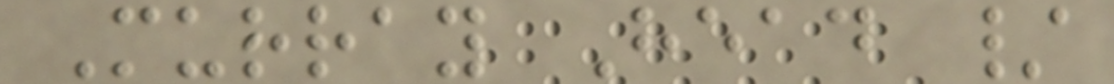Murray Head /
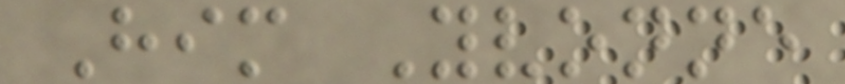Him Yvonne
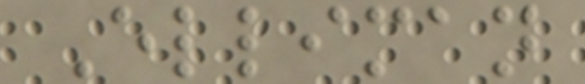Elliman
